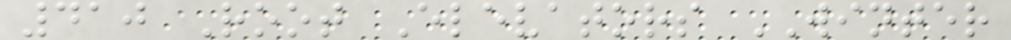410 Root Elevators WINTER
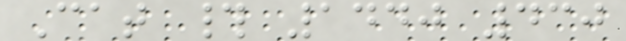Cat # 1440 430
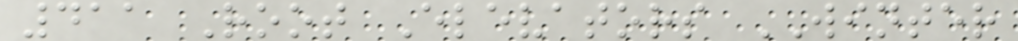411 Root Elevators WINTER
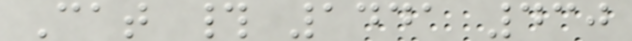Cat # 1441 430
